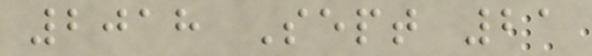2018 Sept 21
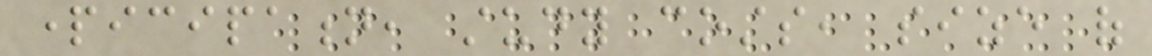participation, study costs, size of
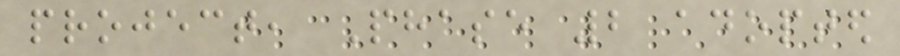project, Phase 2 adopted
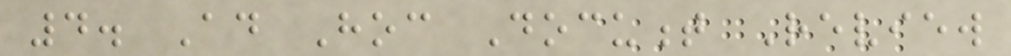4. Ad Hoc Document Review
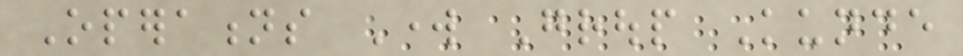Operations Work Group Kunde
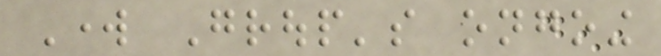Work Group's ongoing
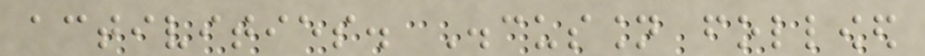activities. Discussion followed
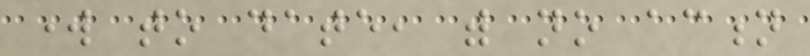work to date, with no action
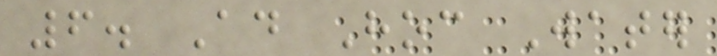6. Ad Hoc Water
